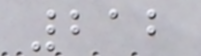212
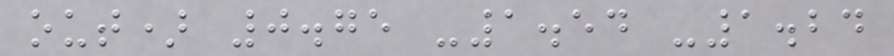out) 0.75 -1.54 -1.24
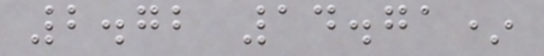2.72 14.71*
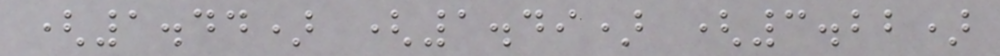(1.44) (1.49) (3.22)
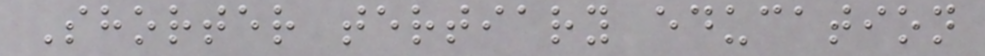Shorter tertiary education
